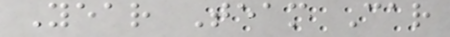Year Team Car
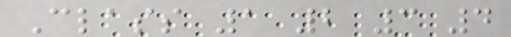Class 1 2 3 4
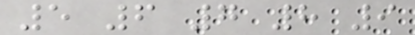5 6 7 8 9
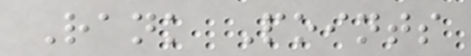Rank Points
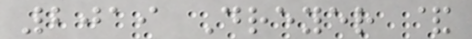2019 Dreyer &
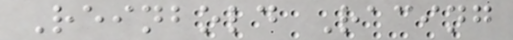Reinbold Racing
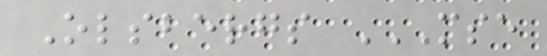Olsbergs MSE
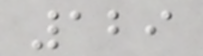129
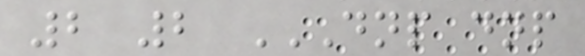2 2 DNP DNP
